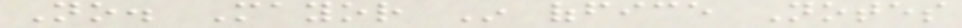No. Mayor In office Notes
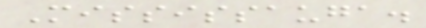Mississauga.
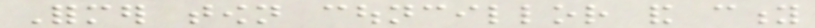Former town councillor and city
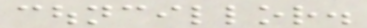councillor.
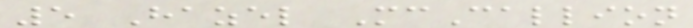5 Hazel McCallion
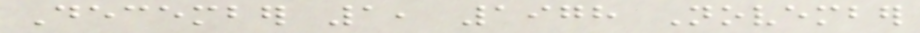December 1, 1978 November
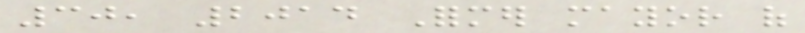30, 2014 Former mayor of
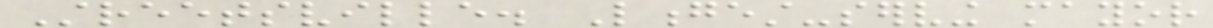Streetsville. Longest-serving mayor
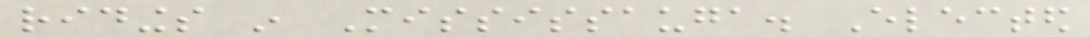ridings in Mississauga. Elected
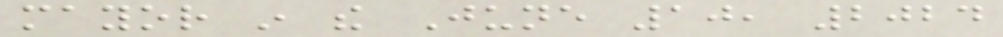mayor in the June 10, 2024
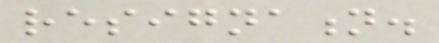resignation.
